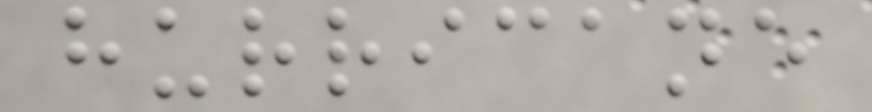hurricane
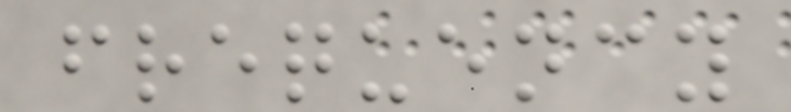frequency
